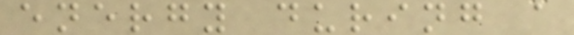energy during a
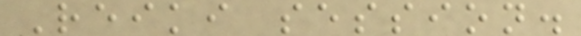Reiki session.
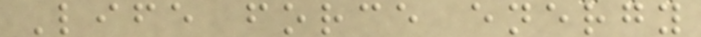Life force energy
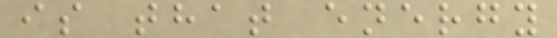is that energy
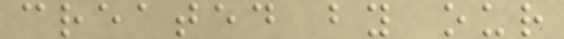created by our
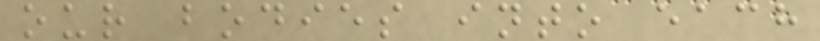our bodies into each
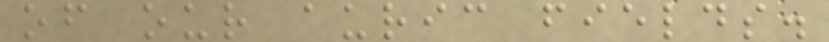of our auric fields.
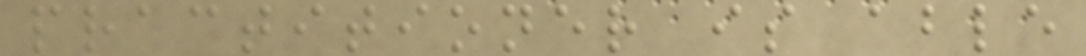practitioner is able
